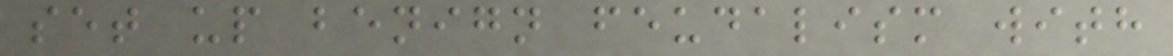set up benign feudalism with
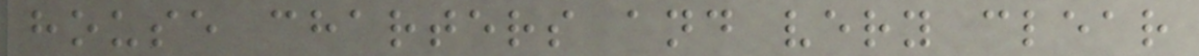house charters and very clear
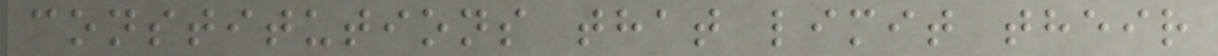constitutions that limit their
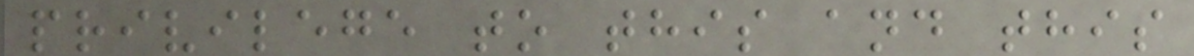privilege to this and this
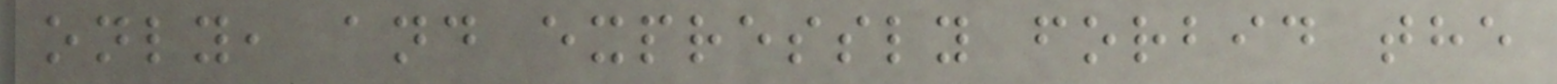only, and expressly forbid the
